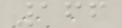166
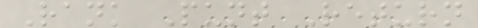Rank Punt Return
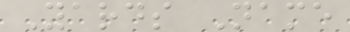Yards Name
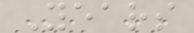Years
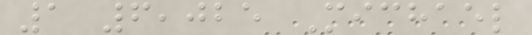1 6,025 Michael
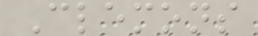Clemons
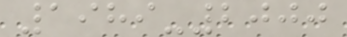1989-2000
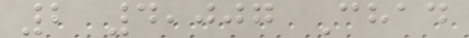2 4,007 Chad
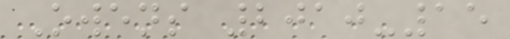Owens 2010-15
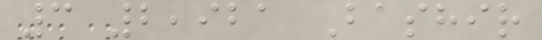3 2,921 Bashir
